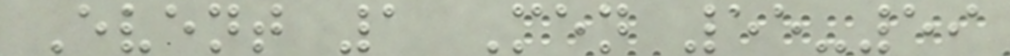Event 1 Men 55-59
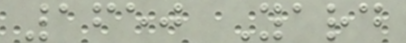1650 Yard
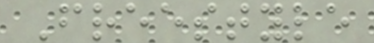Freestyle
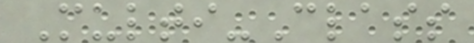Multi-Class
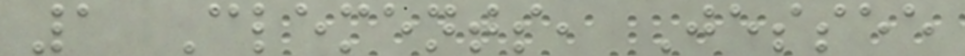1 Clements, Jessee
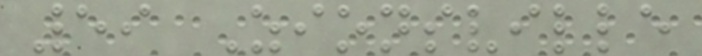59 Zionsville
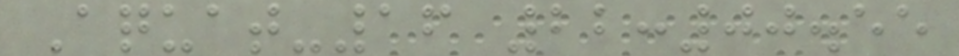Aquat-16 22:00.55
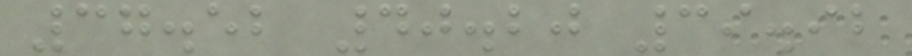37.52 40.20 39.92
